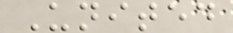United
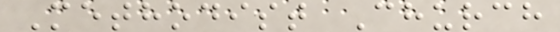Methodist Church
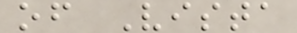of Vista
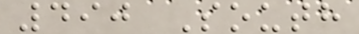490 South
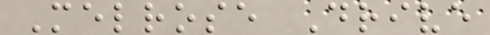Melrose Drive
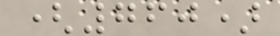(760)
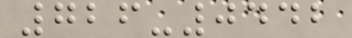726-0442
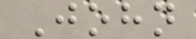John
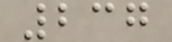237
